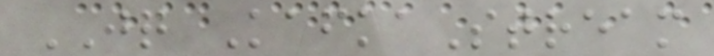JQ KafkaStream
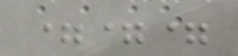===
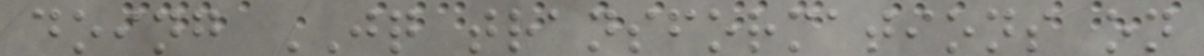doing JQ transformations on
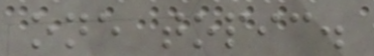one topic.
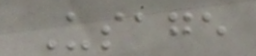Usage
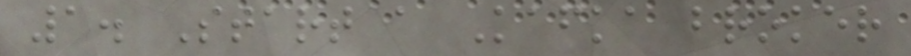1. Start a Kafka broker
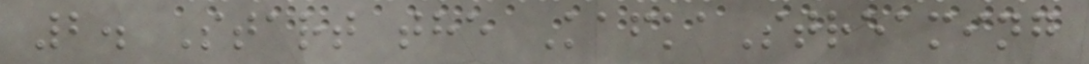2. Start the KafkaStreaming
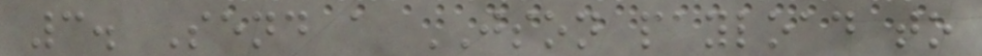3. Send a JSON payload to
